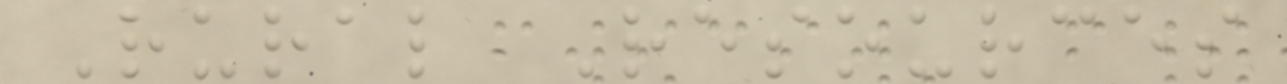Rural Resources
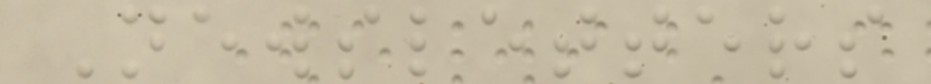Newsletters
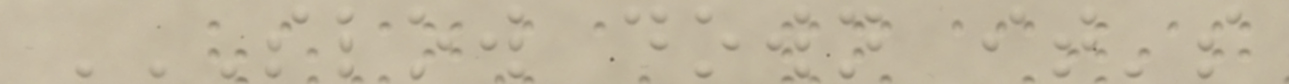SLOW DOWN IT'S
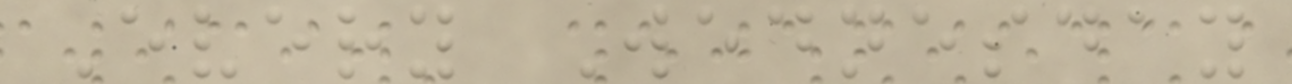Every Wednesday
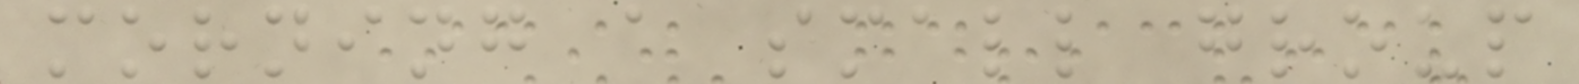morning a small group
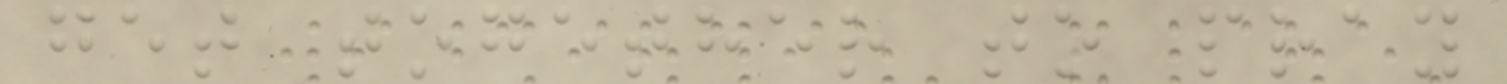get together to pray
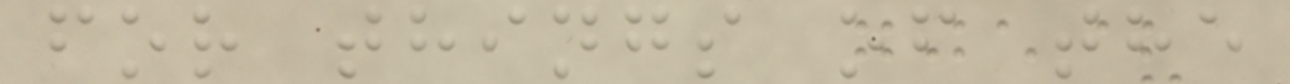for things of the
